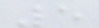5
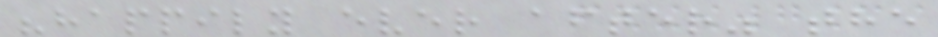"happily ever after" the
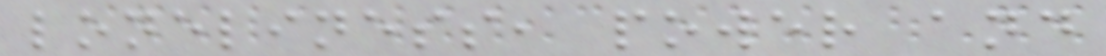loneliness, power and
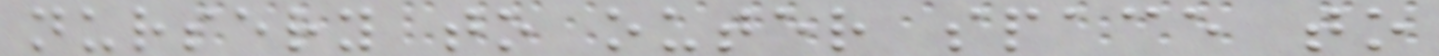nursery to outer space to
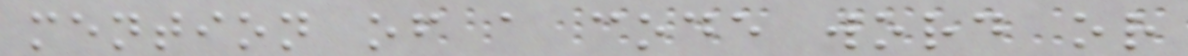mention of a code word or
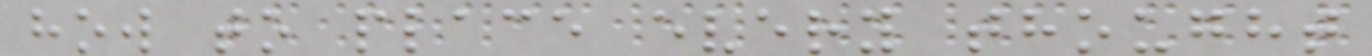how to place every thought
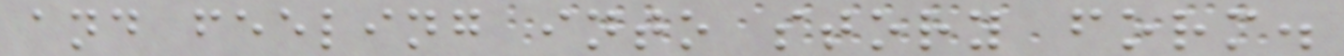and feeling into story form.
